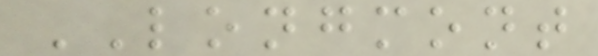LONGMONT
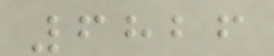6826
